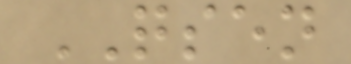QSEN
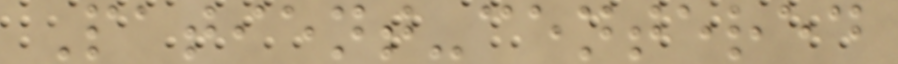Patient-centered
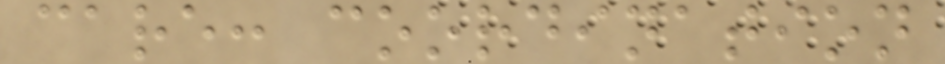care: coordination
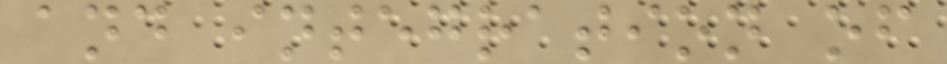and integration of
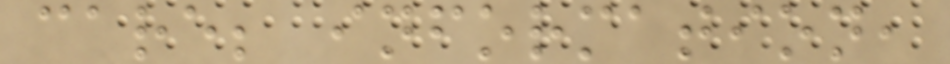care; information,
